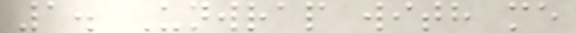1. Unwrap with me
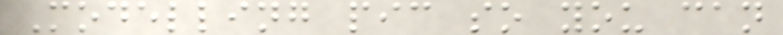Modelling pic so you can
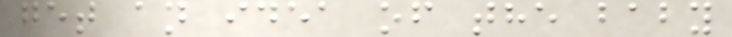get an idea of the baby
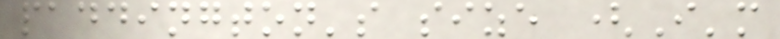paddington's size (I'm
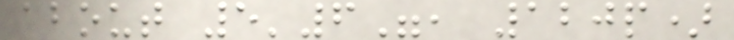about 5'6", 120p)
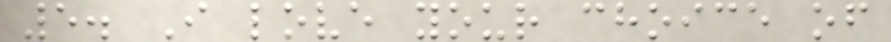5. I love your choice of
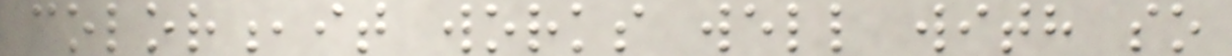color,it works well with so
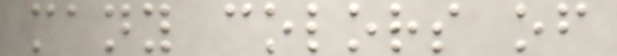many colors of
